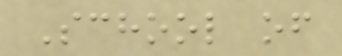School of
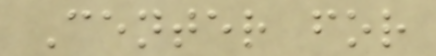Center for
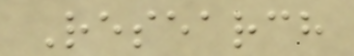Research
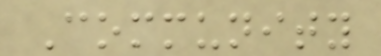Community
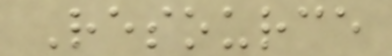Resource
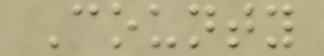County
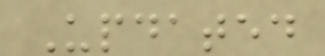Updated
